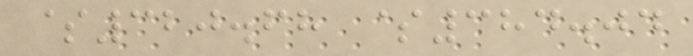$320.68 $384.04
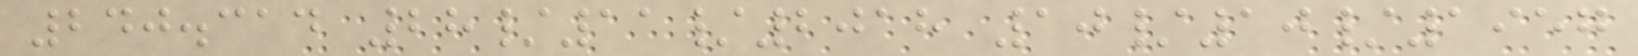240.314 28/11/2018 10/10/1957
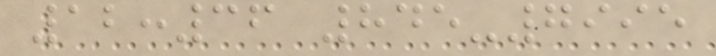12:36 845-7995
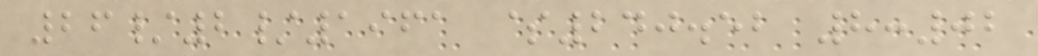26/2/1961 $240.52 8:02
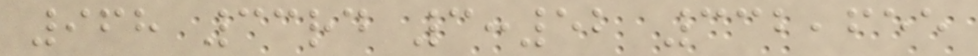968 33rd 3:52 332,655
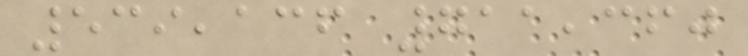539,136 711,360
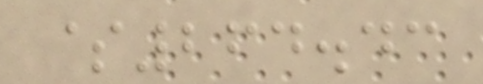$264.43
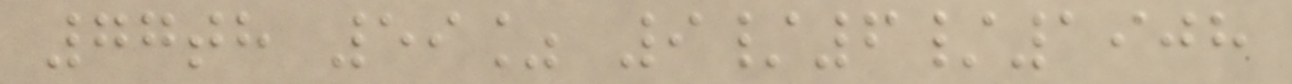77th 59% 9/6/1908
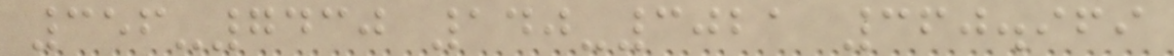356-7430 140-3021 360.969
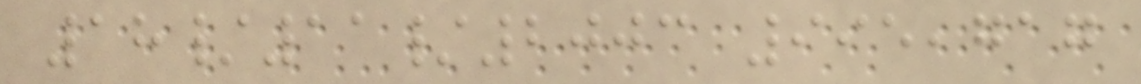18/11/2003 995,717
